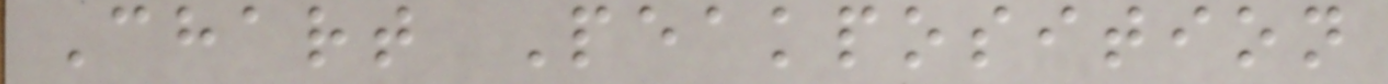Chart Peakposition
